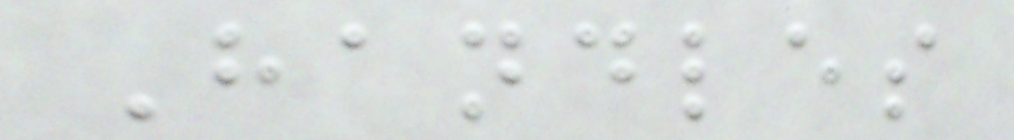Handles
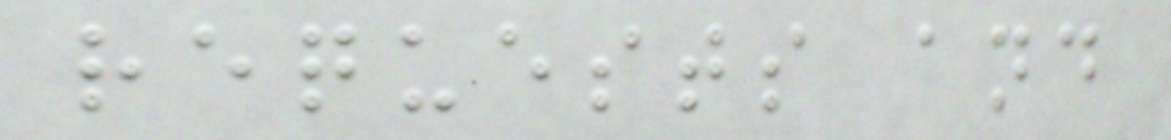requests and
